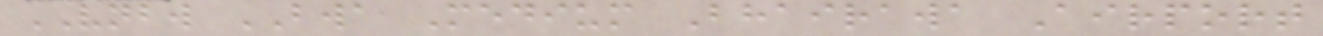VNBW BWA Medium Bhairawa Airport
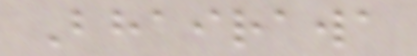Bhairawa
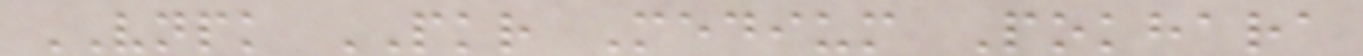VNPK PKR Medium Pokhara
